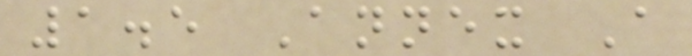1.5 Annex A
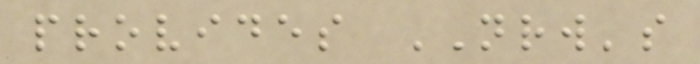provides NRW's
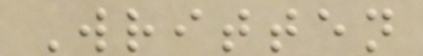Written
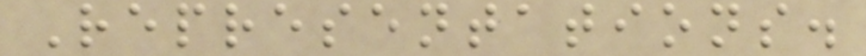Representations.
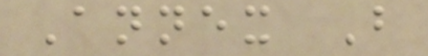Annex B
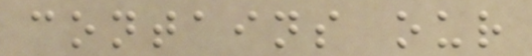contains our
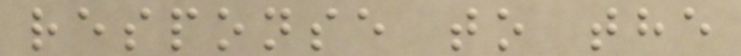response to the
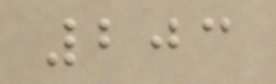203
